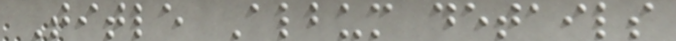Title Album details
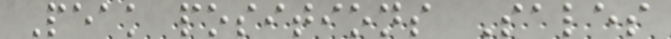Peak positions Sales
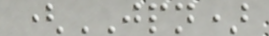(JPN)
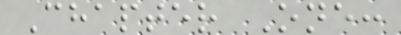Chapter One:
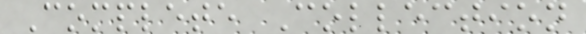Complete Collection
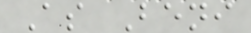As Beni
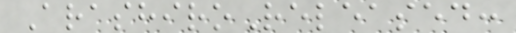ArashiroReleased:
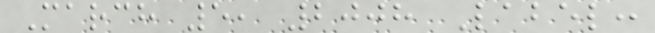March 5, 2008 Label:
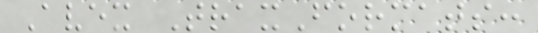Avex TraxFormats:
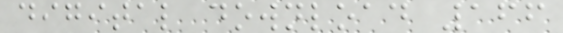digital download 166
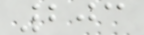203
